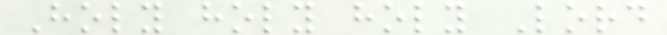Holy holy holy Lord
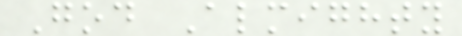God Almighty
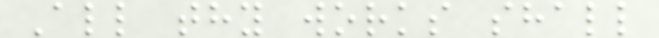All thy works shall
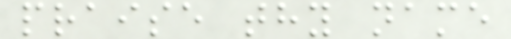praise thy name
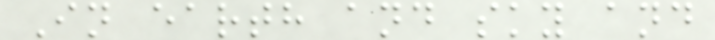In earth and sky and
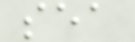sea
